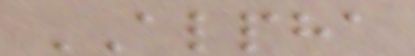ALPHA
